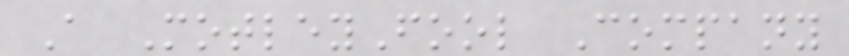A MotleyFool Company
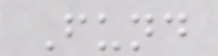Fund
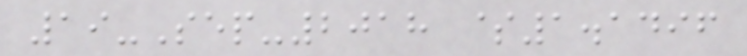19-Sep-2018 $1.1496
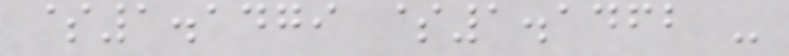$1.1479 $1.1462 -
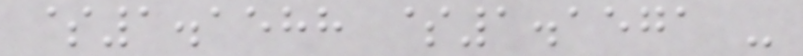$1.1588 $1.1571 -
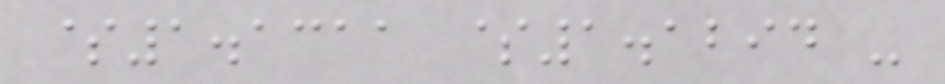$1.1311 $1.1294 -
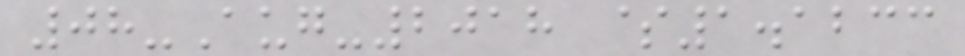08-Aug-2018 $1.1233
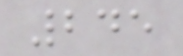245
